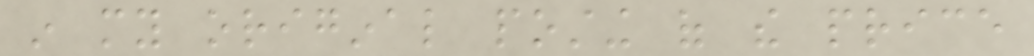in my original posting of the price
